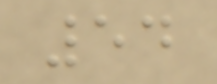54
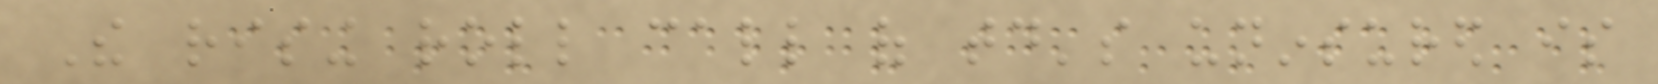The rising roll call of today's uninsured is
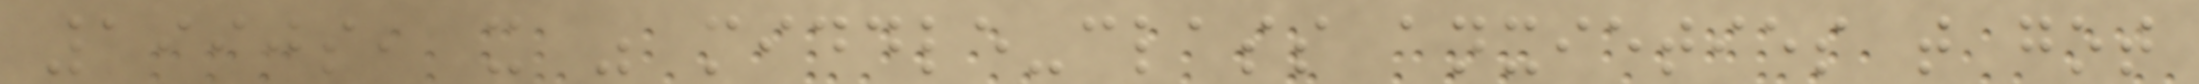1990s, it was middle-class anxieties that got
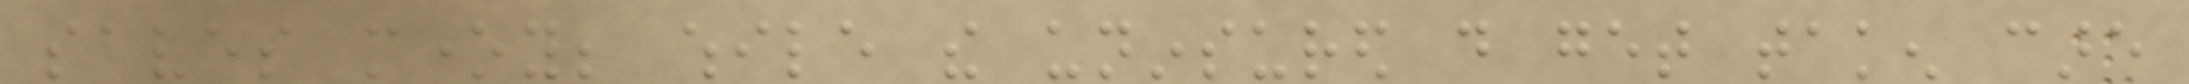saves money; while the uninsured do get taken care
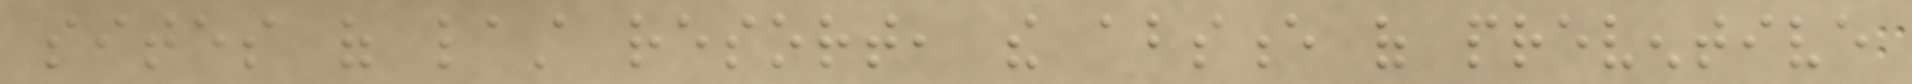sites of last resort, the absence of preventive
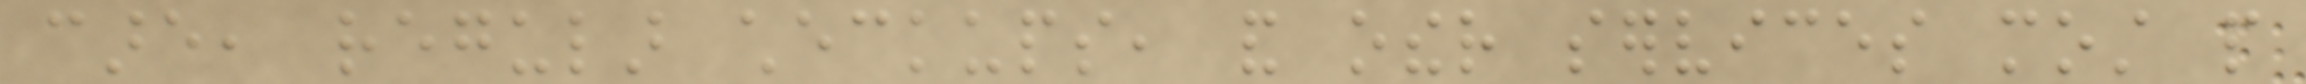care, regular checkups, and other services most people
